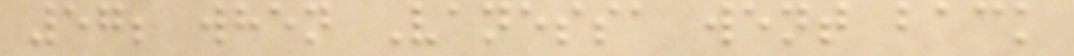57; when Vanessa went back
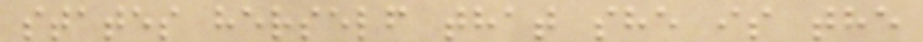states herself that she is the
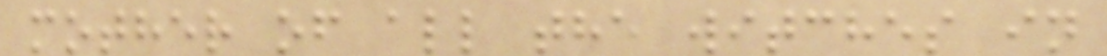mother of all the witches in
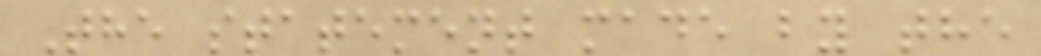The statement made by the
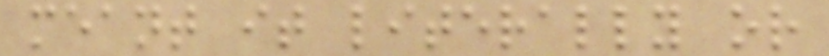meant it literally or
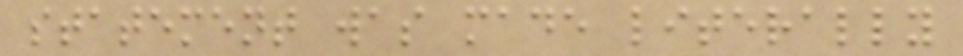statement was made literally
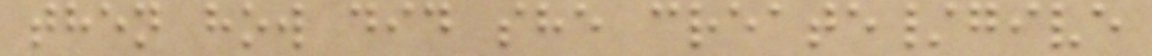then how did she create/give
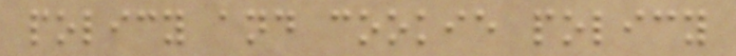policy and cookie policy
